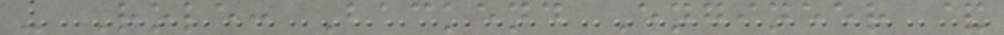- Role: Backend Engineer &
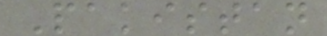Pakistan
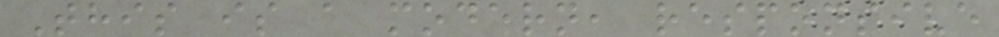This is a modern, responsive
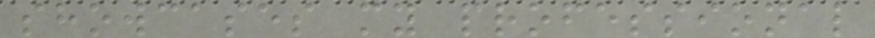showcases my professional
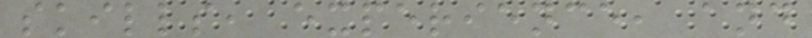skills, experience, and
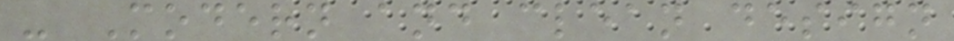- Modern and clean design
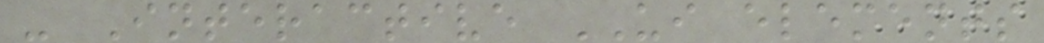- Interactive UI elements
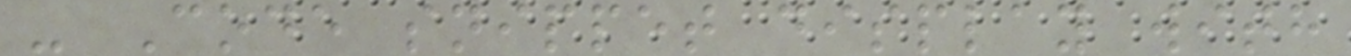- Code snippet display with
